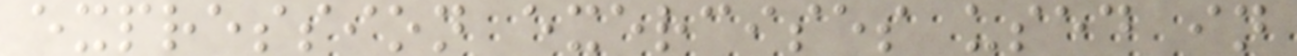expression exercises used in
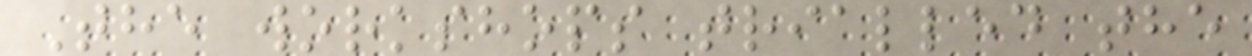The workshops trialled the
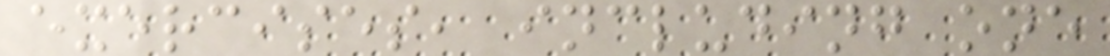exercises, including one
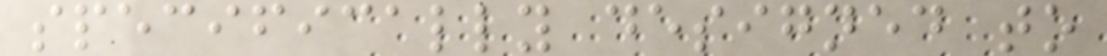specifically designed to
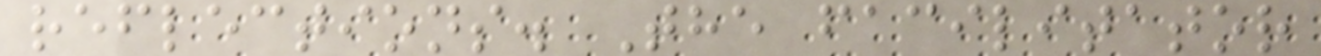reflections. The facilitator
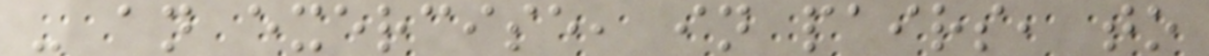- an exercise, in pairs, to
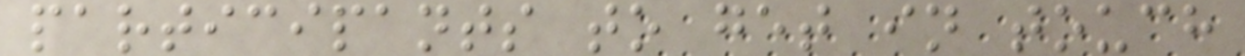participants to get in touch
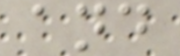and
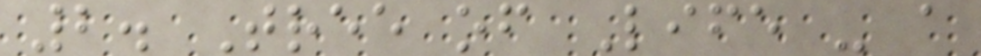2. Tree of Life - a
